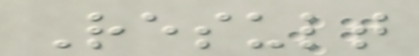Result
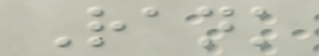Rank
